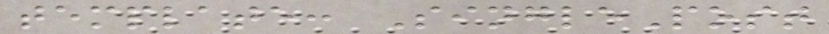template: SinglePost
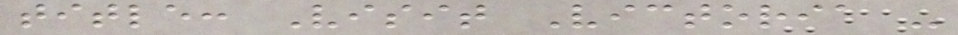title: Visit Victoria -
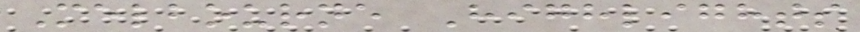Melbourne Highlights
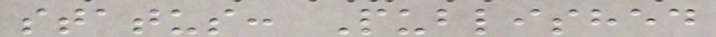status: Published
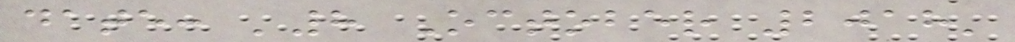date: '8 October 2018'
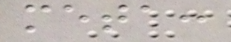meta:
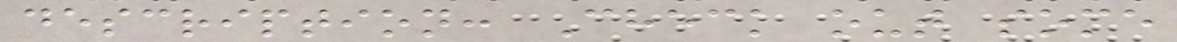description: Check out some
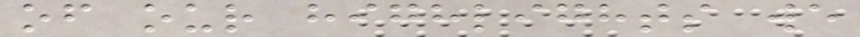of our highlights we
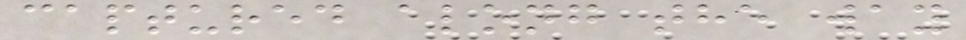captured along the way
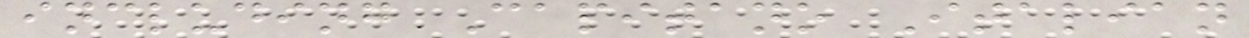including Capitano Italian
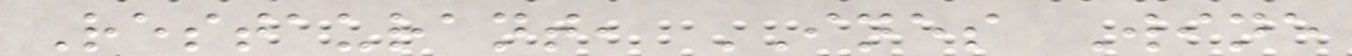Restaurant, INES Wine
